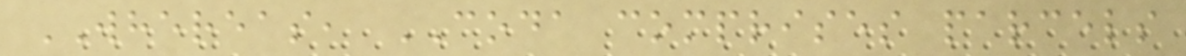WHEREAS, CODA comprises parcels
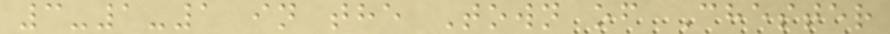3-1-1 in the Town of Chester
